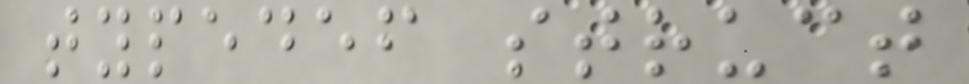typedef struct
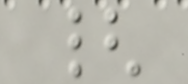{
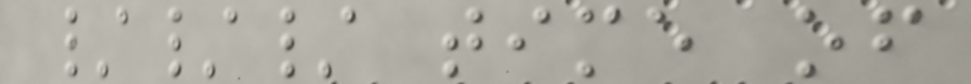/// time of
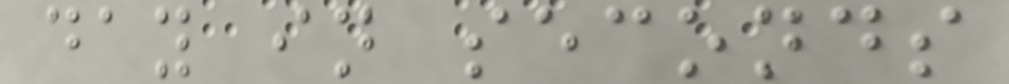day in seconds
